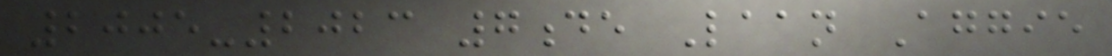2005-2023 7de Laan Aggie
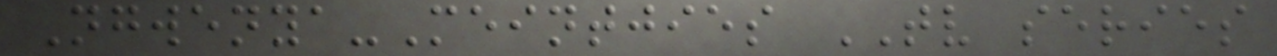Ngwenya-Meintjies TV series
